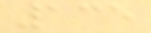135
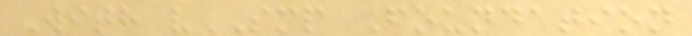With vSMP Foundation
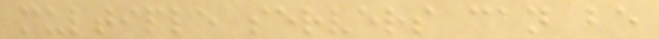multiple servers can be
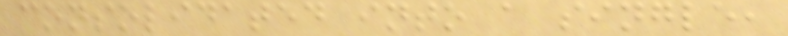consolidated into a single,
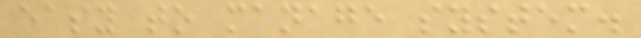easy to manage system.
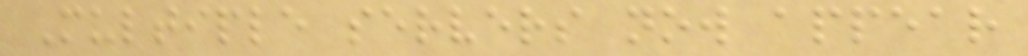Multiple servers now appear
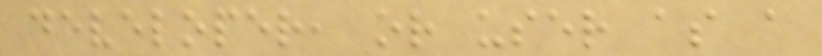developer, or user as a
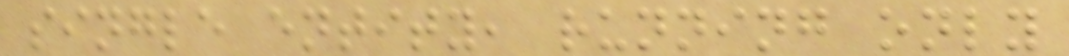single entity, running only
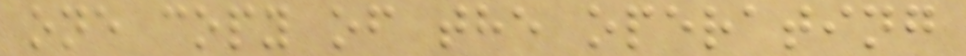one copy of the operating
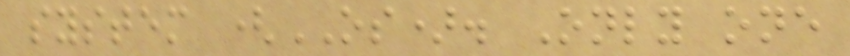system (OS). Only one
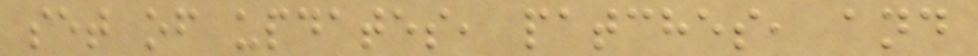set of updates, patches, and
